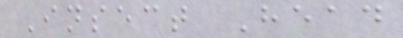Insect Head
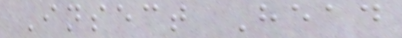Insect Head
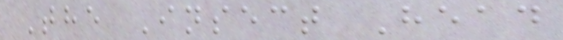The Insect Head
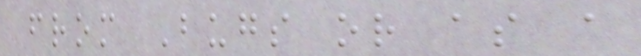from Bugs or as a
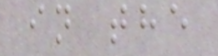in the
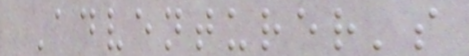Adventurer's
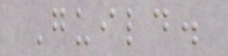Guild.
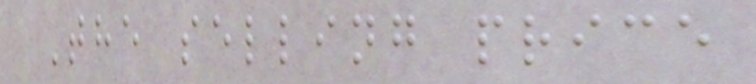The selling price
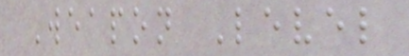Weapon Level
